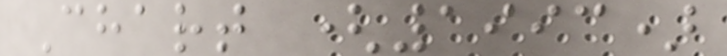Chart (1993)
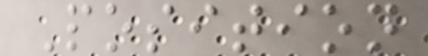Position
